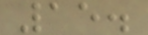15.
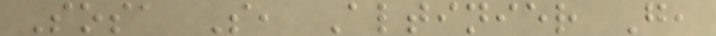Sosa S, Altinier G,
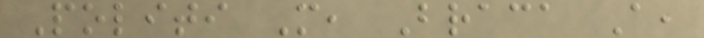Politi M, Braca A,
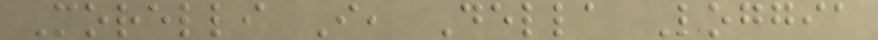Morelli I, Della Loggia
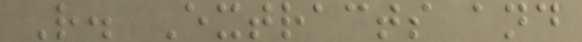R. Extracts and
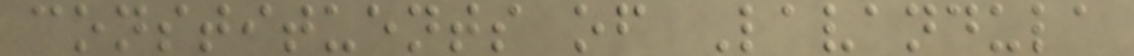constituents of Lavandula
